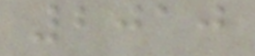2010
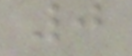0
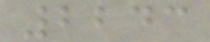2243
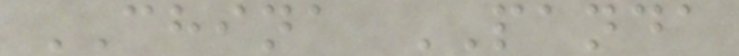CHINA PANDA
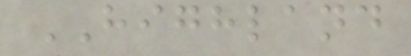HIGHLAND
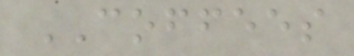COFFEES
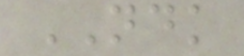NDK
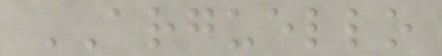ARGUELLO
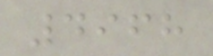4968
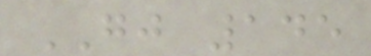GJ 145
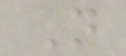N
